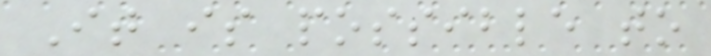It is possible to
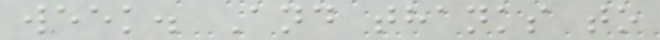week. And thanks to
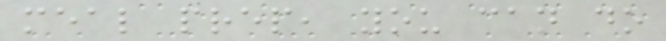meal prep, you can do
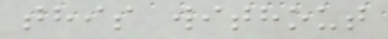this without
